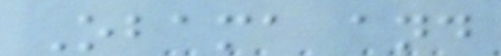Obama and
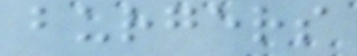burgers
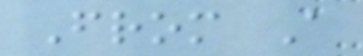From A
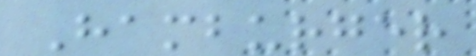Hamburger
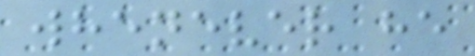whenever he
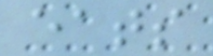eats
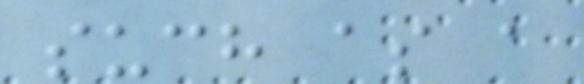such as a
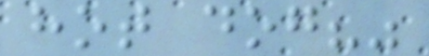hot dog?"
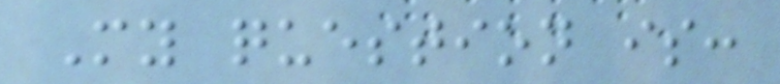My question is:
